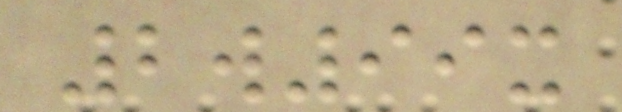2w99x
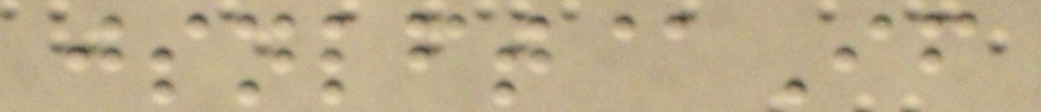jsnlft@If
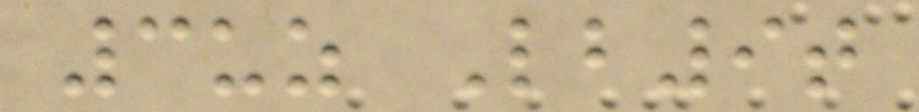3uz Lb9t
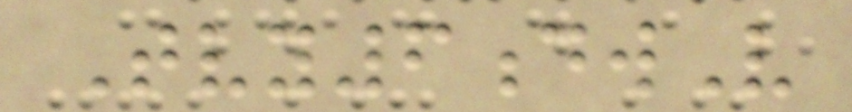Tvy6dwV
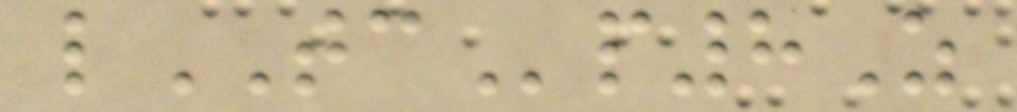lTCp8Z
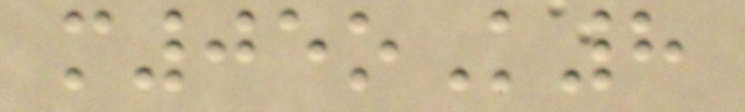m05oK8
